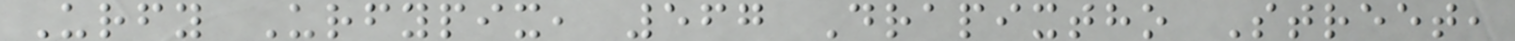Urfy Urfypix, 567 Drapixtho Street,
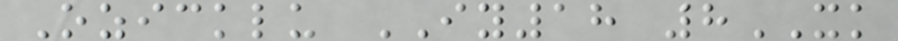Ozicklu IY18 8XK
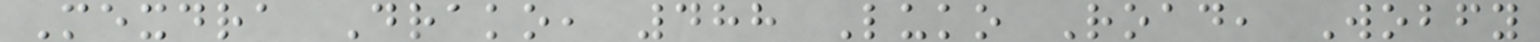Mexdra Drako, 488 Luko Road, Wobfy
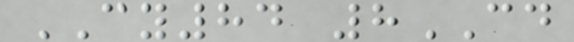CY84 8CD
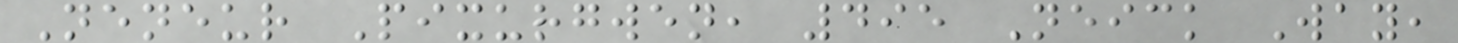Neneur Pixurgwen, 495 Neick Way,
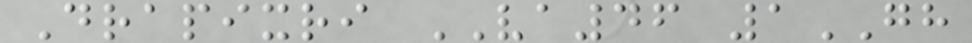Drapixri VA46 1GH
